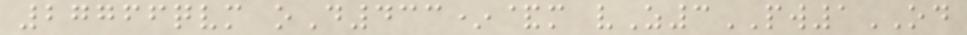27766qvm oD433*&m vZ3PW1OD
